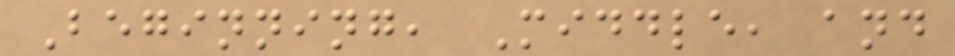Beginning, Middle, and
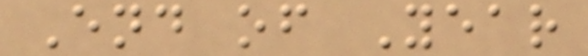End of Year
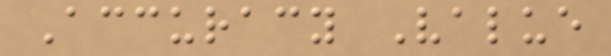Accuracy Value
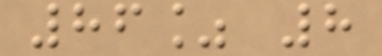86% 8
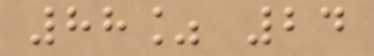88% 24
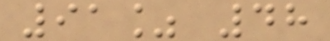91% 48
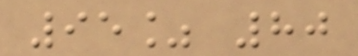95% 80
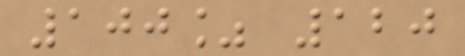100% 120
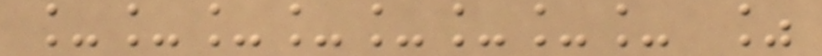________ %
